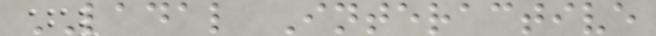LADAL Interactive
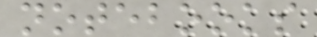notebooks
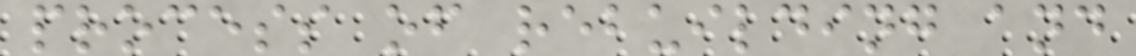process of rebuilding and
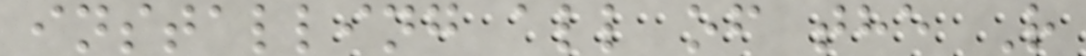installing all of the R
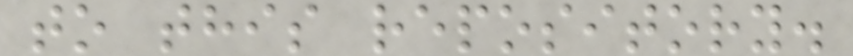to this repository.
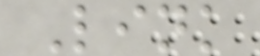Link
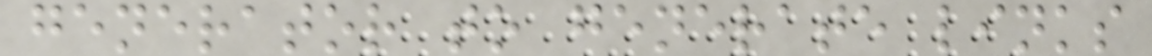generator to generate links
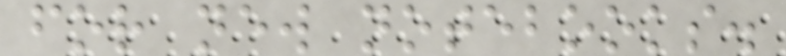for new notebooks.
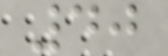40
